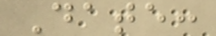Date:
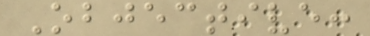Objective:
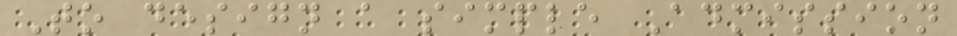To design a simple Admission
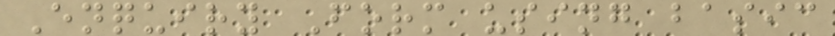Enquiry Form using basic
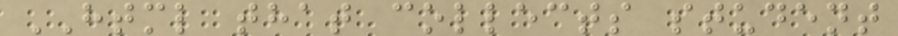HTML that collects student
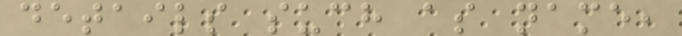details such as name,
